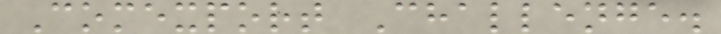Comexport Challenge.
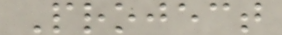Project
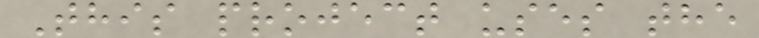This project uses the
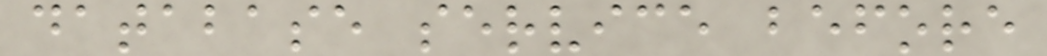database service before
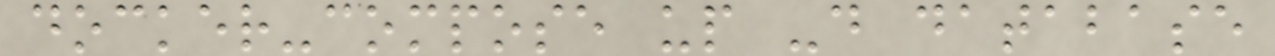docker-compose up -d database
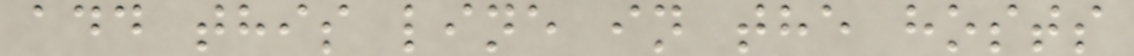add this line in the hosts
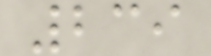239
